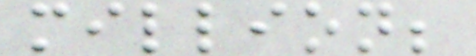million;
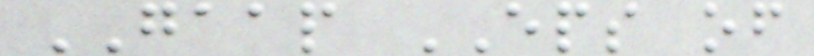GAAP EPS of
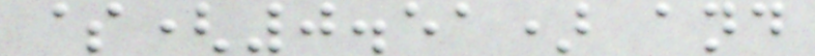$(0.51) and
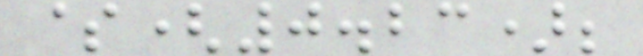$(0.23);
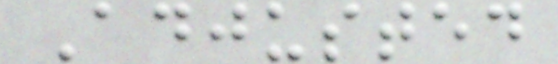Adjusted
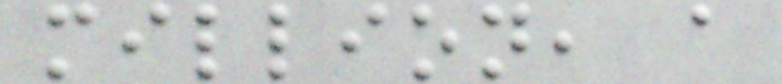million, a
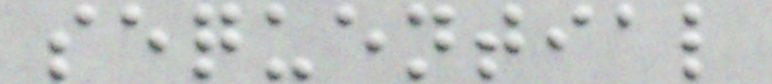sequential
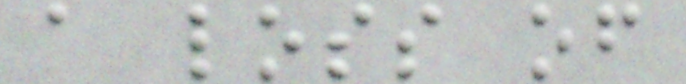a loss of
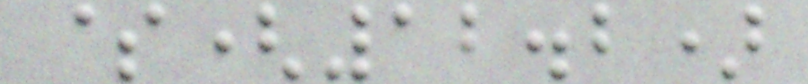$(12.2)
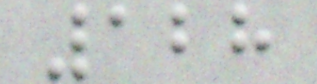128
